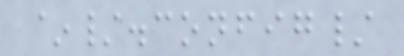~/.config/
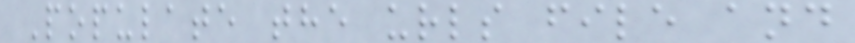Populate the urls file and
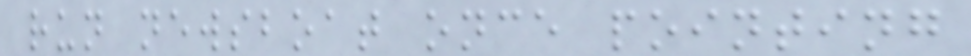run newsboat once pointing
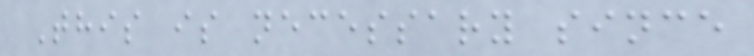This is necessary since
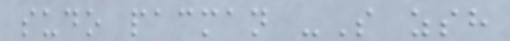sudo pacman -S zsh
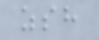zsh
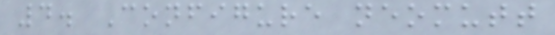4. Configure neomutt
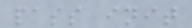pass init
